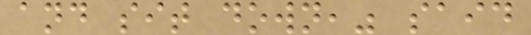and sit down," said
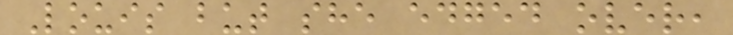Louis but she edged over,
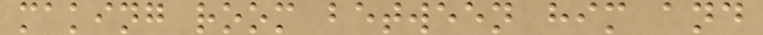making room between him and
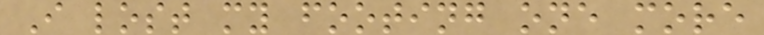I lost my footing one more
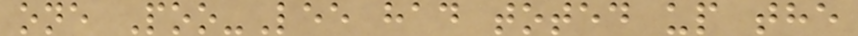one Poo-Lee had toted up the
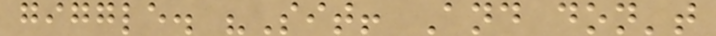giggle. "Sit! And don't
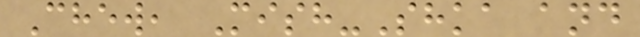Chew, Mish-Shka and
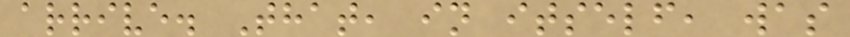arrive. That, in itself, was
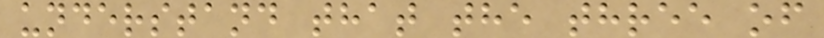understand that the three of
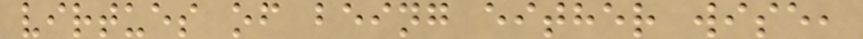virtues of being either wise,
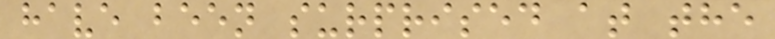have been surprised at the
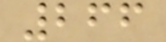266
